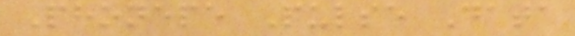Phonepe Pulse Data
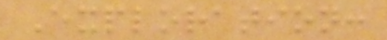Exploration:
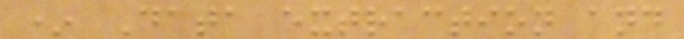* Data extraction and
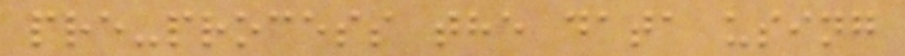pre-process the data using
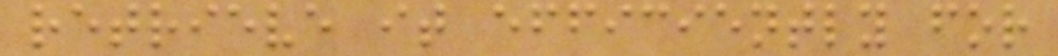retrieve it efficiently for
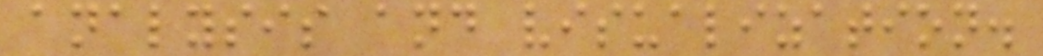analysis and visualization.
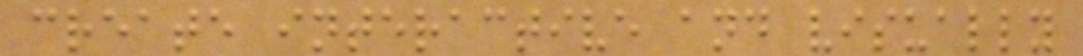create interactive and visually
